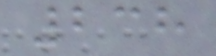238
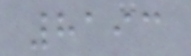8193
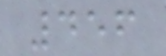456
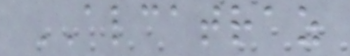ALCATRAZ
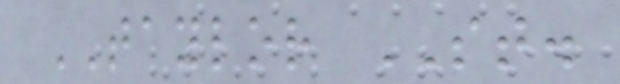TAYLOR ST.
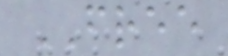FREE
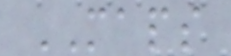MAPS
